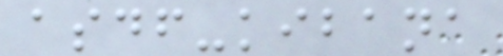asdf-kibana
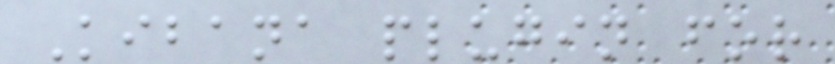Kibana plugin for
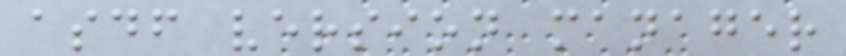asdf version manager
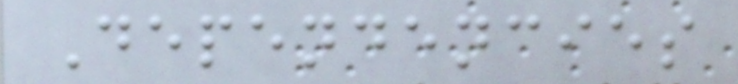Dependencies
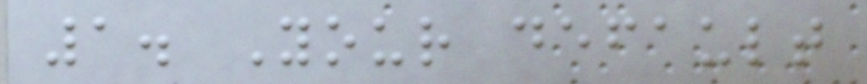1. Your default
